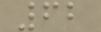62
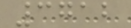3712
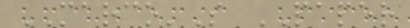MARCO'S PAPER
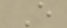E
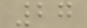27
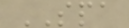SPA
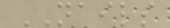NAILS
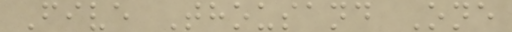Five Thousand One
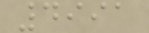4991
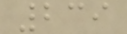239
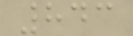843
